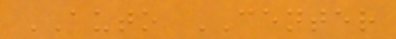AUTO CENTER
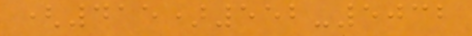(415)552-5032
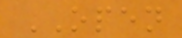OPEN
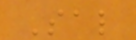Sal
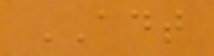ADT
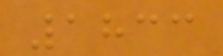1833
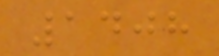1408
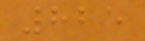825
